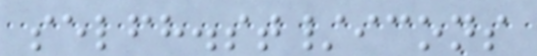selfh.st/icons
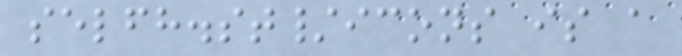selfh.st/icons is a
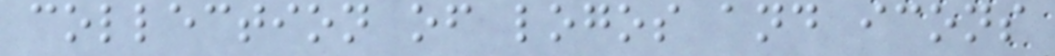collection of logos and icons
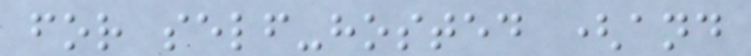for self-hosted (and
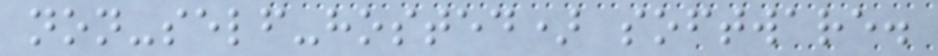non-self-hosted) software.
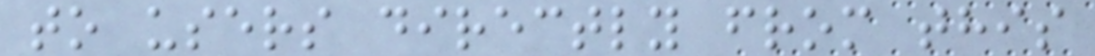to users directly from this
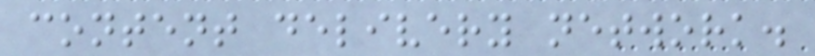content delivery network.
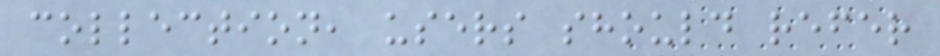collection, users should refer
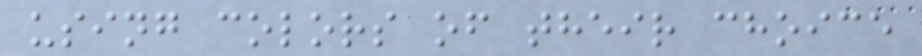using colors of their choice
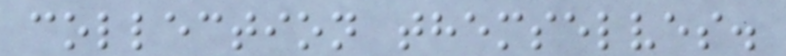collection themselves.
